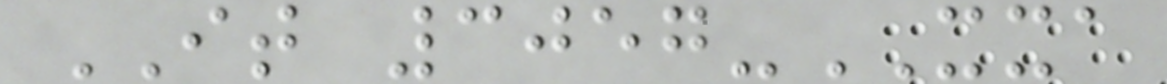IT 3057-XXA
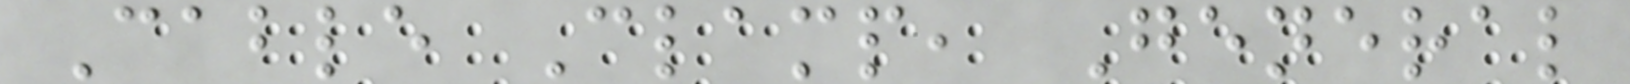Cable Clamp, General
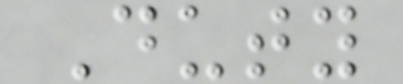Duty
